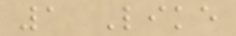1 Like
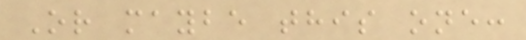Or maybe this one:
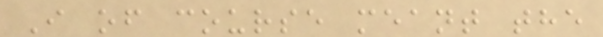I of course meant the
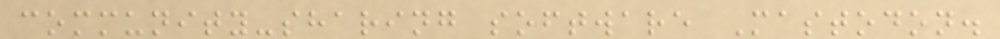community-sharing software Mastodon.
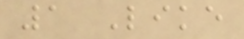1 Like
